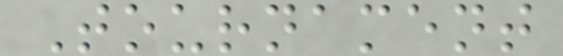Tournament
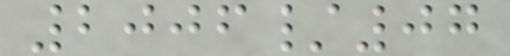2006/07
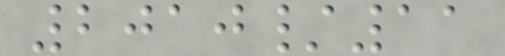2010/11
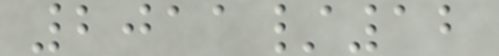2011/12
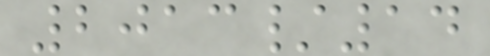2013/14
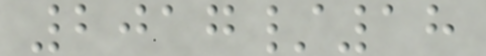2017/18
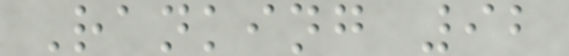Ranking 92
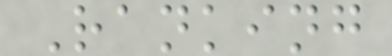Ranking
